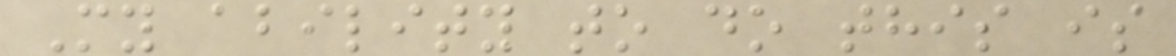My ability to do this is
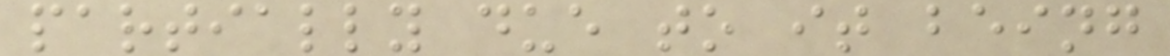partially due to it being
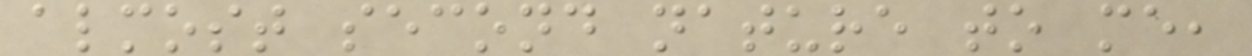almost second nature to me,
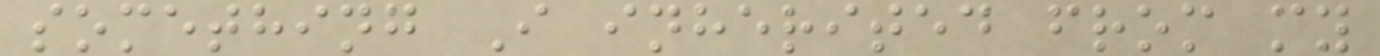something I inherited from my
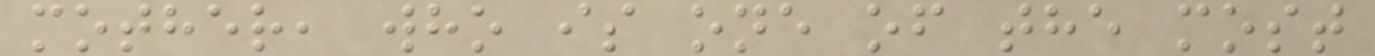mother, who is one of the most
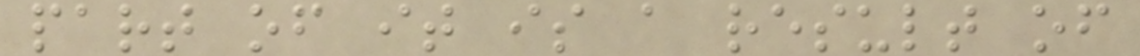part of it is a result of
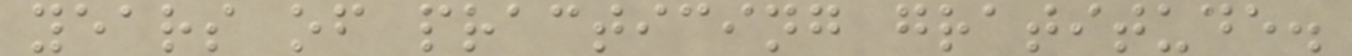years of practicing gratitude.
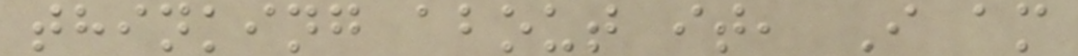thinking about it, I am
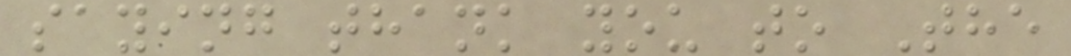saying thank you to The
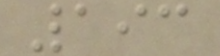193
